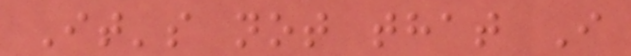It's not that I
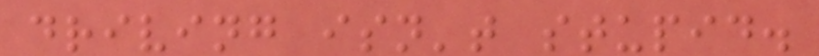driving isn't stupid.
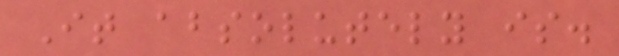It absolutely is.
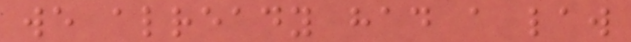we already had a law
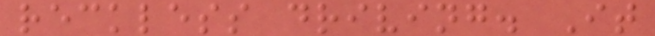reckless driving. It
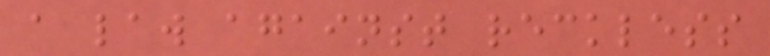a law against reckless
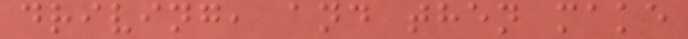driving, and then make
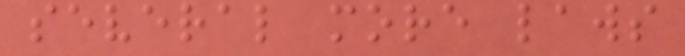several more laws
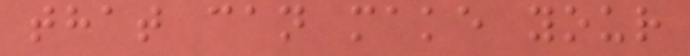that can make your
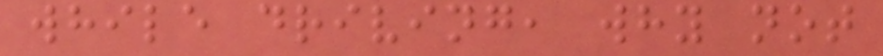while driving, why not
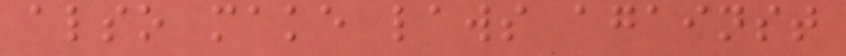also make laws against
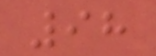98
